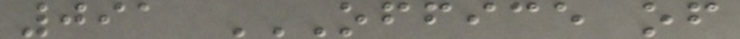091 OFFICE OF
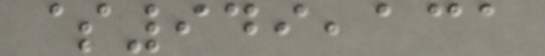$949,131
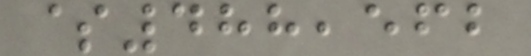$488,562
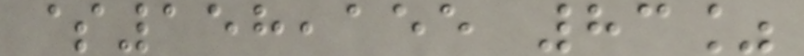$158,155 83%
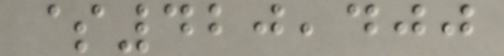$420,400
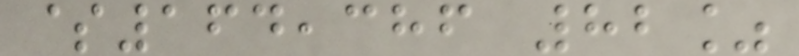$164,386 82%
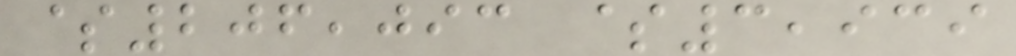$206,093 $3,939
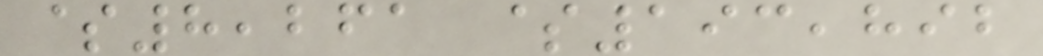$8,261 $193,892
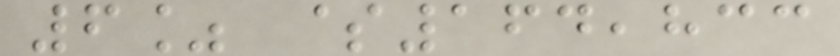6% $164,833
